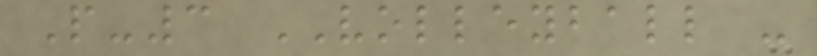P-3 VOLLEYBALL -
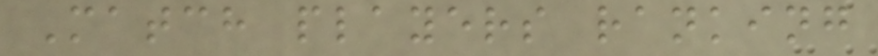Match players ranking
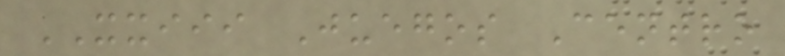XXIII Juegos Centro
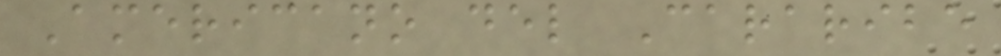Americano del Cararibe
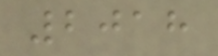2018
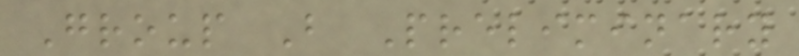Group B Preliminary
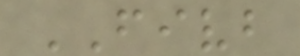FIVB
